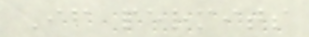If permits
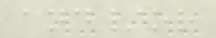and/or
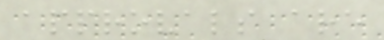approvals are
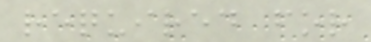required for
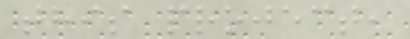this project,
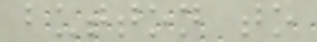button to
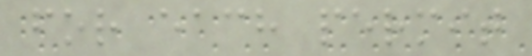for each permit
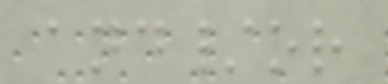and/or
